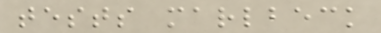tests marlbeck
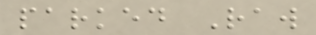parked Raw
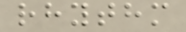rhythm
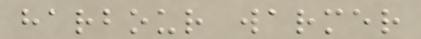harbour warmer
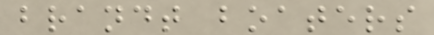brandt boaters
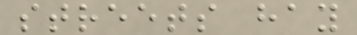streets hay
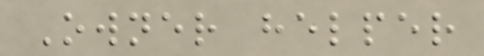Owner helper
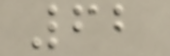62
